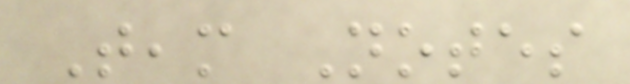Team Notes
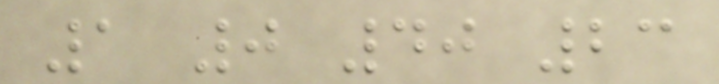1 0 40 23
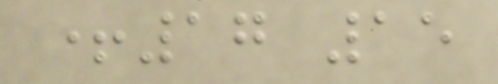+17 15
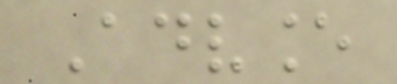Advance
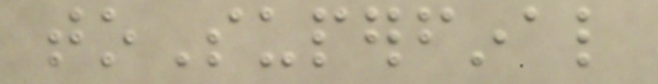toSuperfinal
